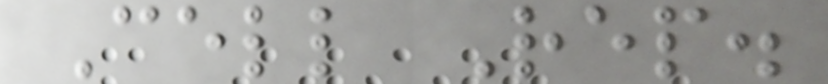Cell Rep.
